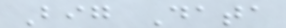Big Data
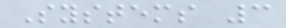Systems 3
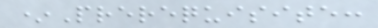*Prerequisite:
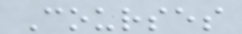Courses
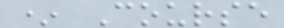* Course
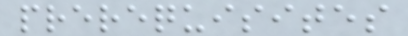prerequisites
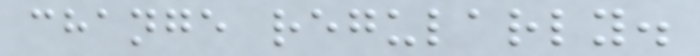change regularly.
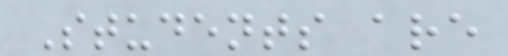Students are
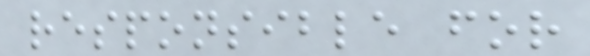responsible for
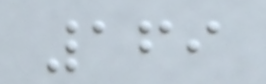169
